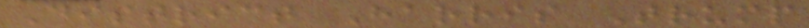District Harris Trump
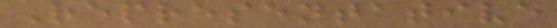Representative
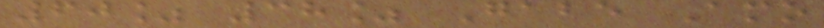60% 38% Gabe Amo
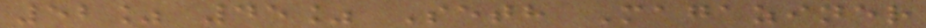52% 45% Seth Magaziner
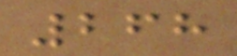268
